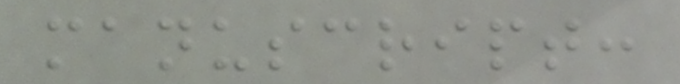manuscript:
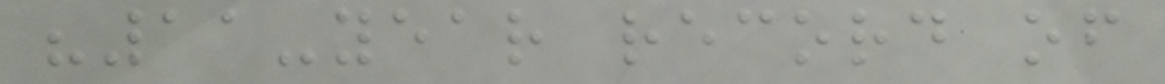"11-year record of
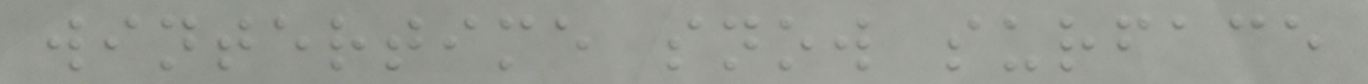wintertime snow surface
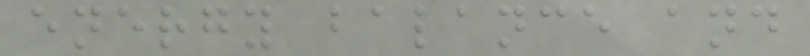energy balance and
